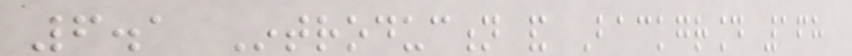6.1 Introduction and Background 168
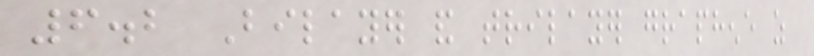6.2 Bilayer and trilayer graphene as
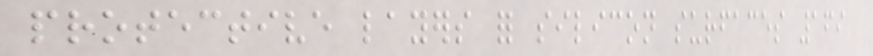protective layers for silicon surfaces 169
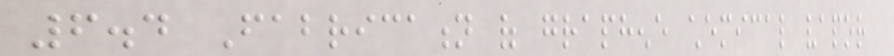6.4 Fabrication of graphene chemical vapor
